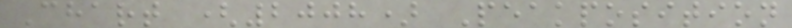Chart (2008) Peakposition
